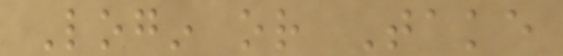Login or Take
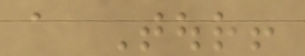a Tour!
